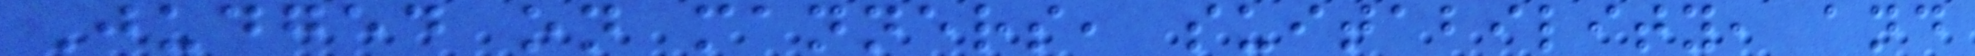Judged on manners, suitability, and
